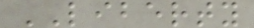LIBERTY
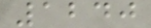1240
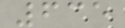635
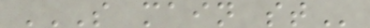S MAIN ST
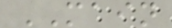MAIN
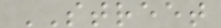STREET
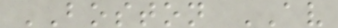BOSTON AV
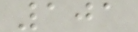101
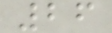26
